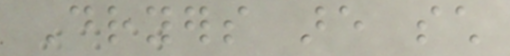Dryers are such
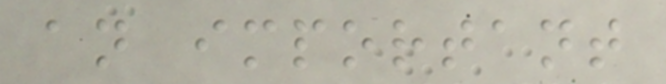an important
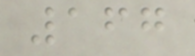167
